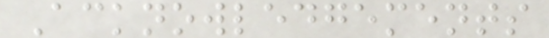Acknowledgements
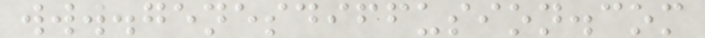www.genesdiffusion.com
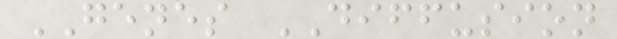GENES DIFFUSION
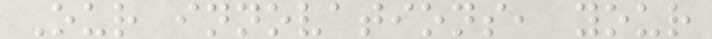Our innovations, your
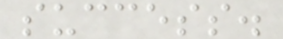success.
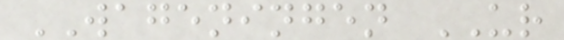WAGENINGEN UR
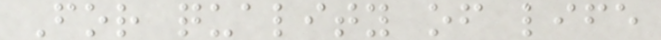For quality of life
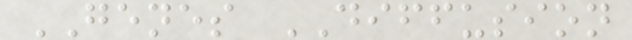GENES DIFFUSION
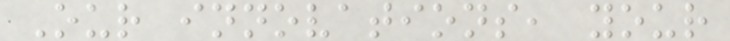Our innovations, your
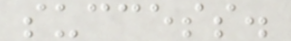success.
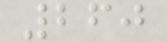260
